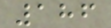186
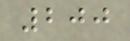200
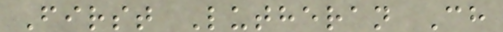First Lutheran Ch
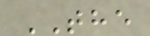THE
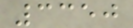3350
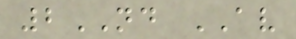2ND AV
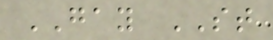GAY ST
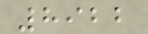8922
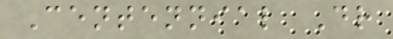Centennial Dr
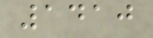1410
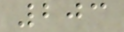203
